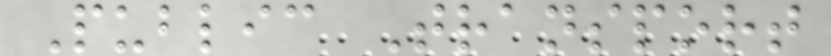Public Transport
